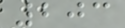203
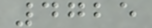4725
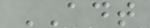ADT
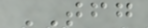TFG
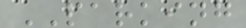PARKING
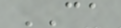CA
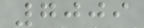7009
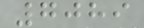7089
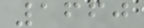1660
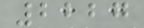2227
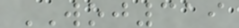WOJ319
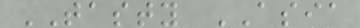TASTY ASIA
